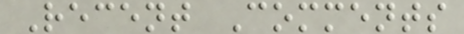Recent Comments
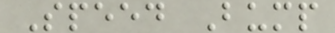Speed Bump
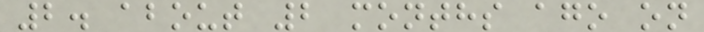2. about 2 months ago on
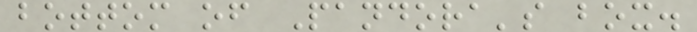bottom of Pandora's box.
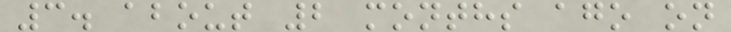3. about 2 months ago on
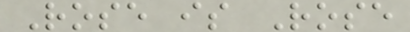Rose is Rose
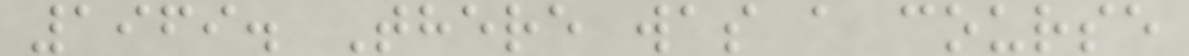1969. There was a course
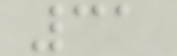31
